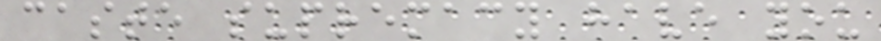caste supremacy have you
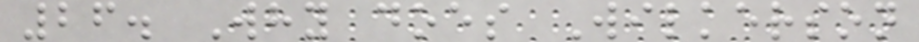26. Why does Wilkerson
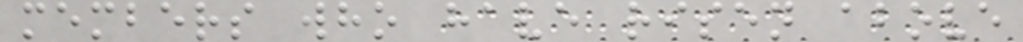members who have risen above
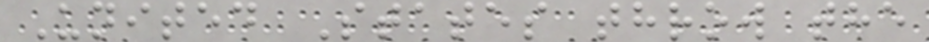United States throw the
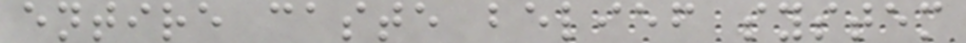entire caste belief system
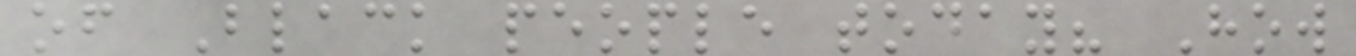of Black people today? How
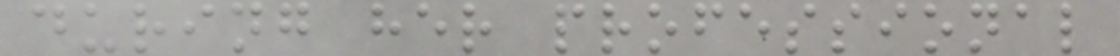during her professional
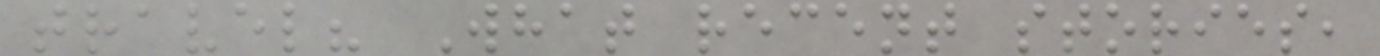travel? What recent stories,
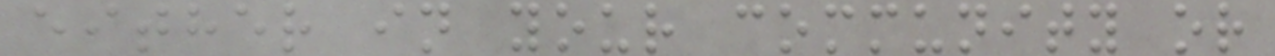either in your community or
